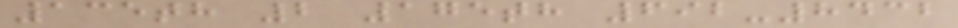135th 2 175th 692-8432
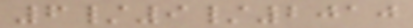6/9/2010
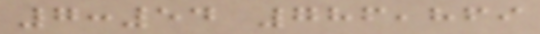7:54 786,869
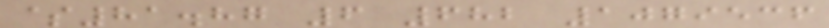$81.87 6 682 1079536
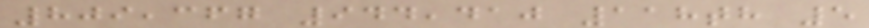809,367 944,410 118th 5
